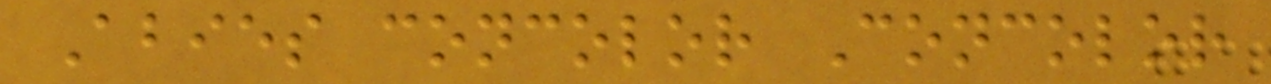Abies concolor Concolor
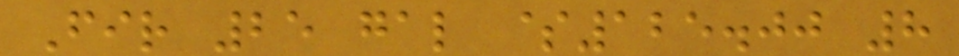Fir 25 gal $125.00 8
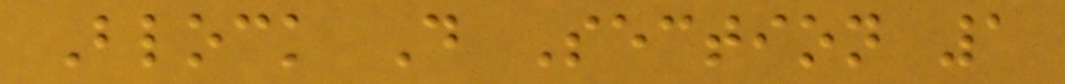Block D Section 1
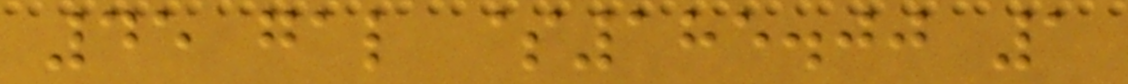45 gal $185.00 1
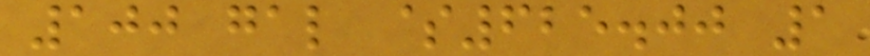100 gal $625.00 1
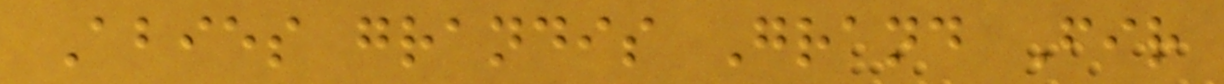Abies grandis Grand Fir
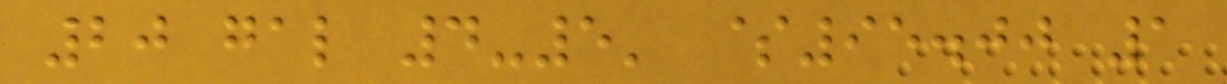20 gal 4-5' $95.00 1
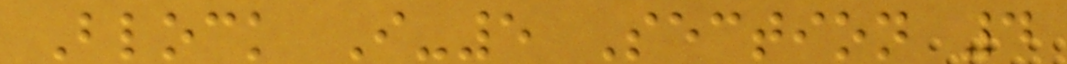Block I-5 Section 4
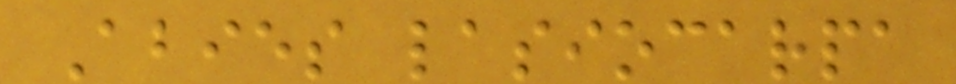Abies lasiocarpa
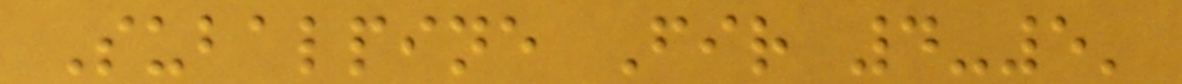Subalpine Fir 4-5'
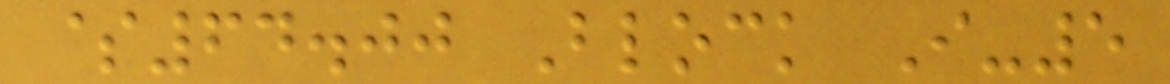$64.00 Block I-5
